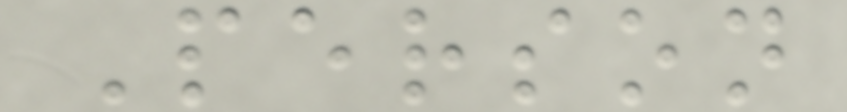Person
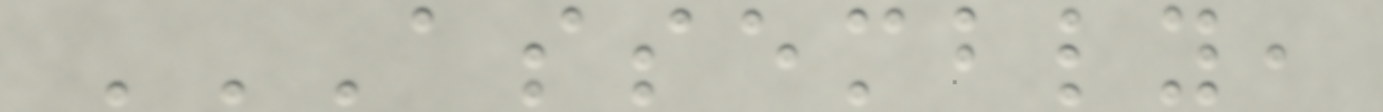ASSEMBLY,
